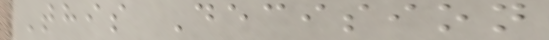This Decision
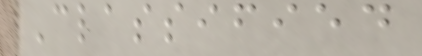Classified
